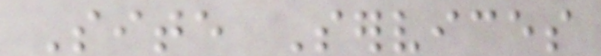Site Services
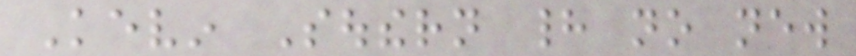Kevin Southern had no new
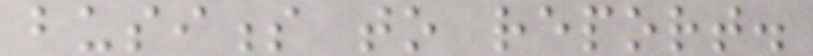business to report.
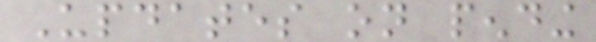Updates on pending
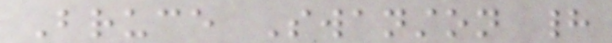Bruce Swanston had
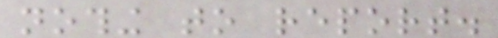nothing to report.
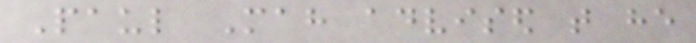Paul Mah advised that he
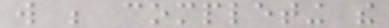will be completing the
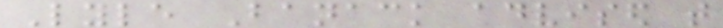Lyle Banack advised that
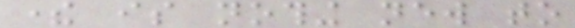there is nothing new to
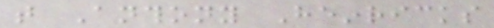that Anthony Heinricks
